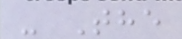- The
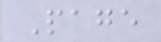Page
